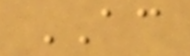AC
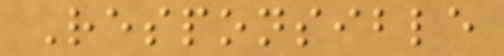Responsible
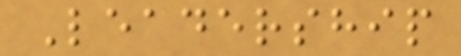Leadership
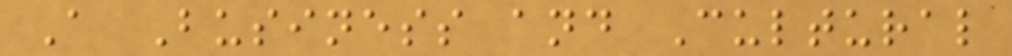A Business and Cultural
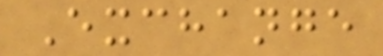Exchange
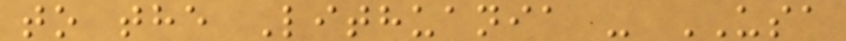to the Lithuania - USA
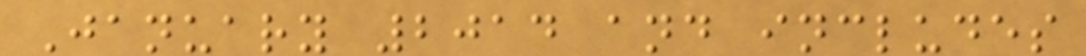January 2014 and includes
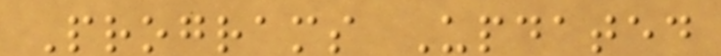Programs Updated
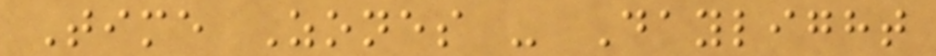Time Zones - Daylight
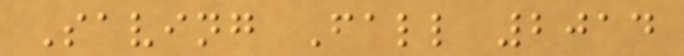Saving Fall 2014
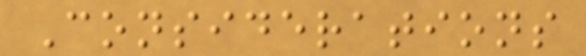Considerations
